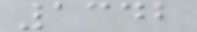1342
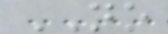NO
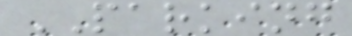PARKING
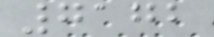7172
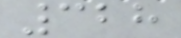328
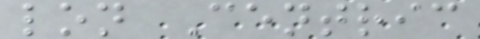lon Centric
